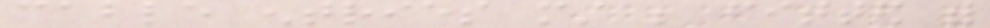cable entries must be fitted with
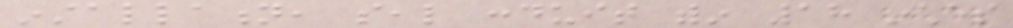installation, seal conduit within 18 inches
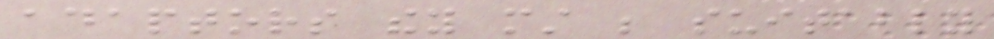adaptors they must be suitably
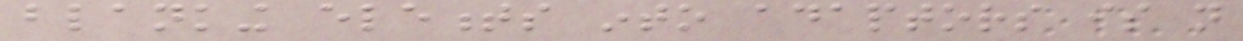blanking elements into adaptors is not
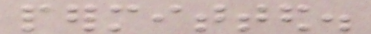permitted.
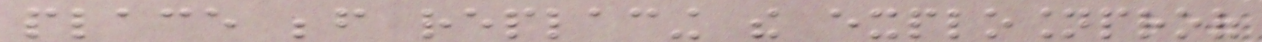place before replacing the explosionproof
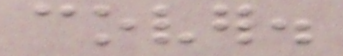cover.
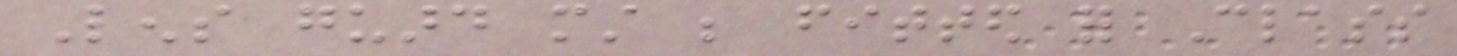Lens guard must be fitted for Class
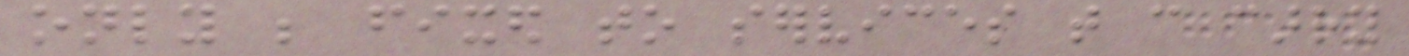only be fixed to services that can carry
